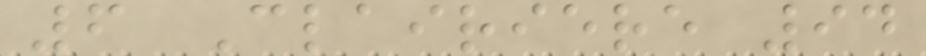6 Clairiere 94
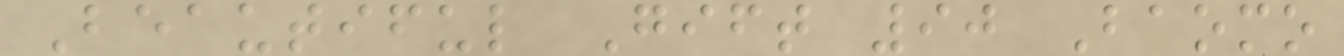Beautiful Gift 90 Baomo
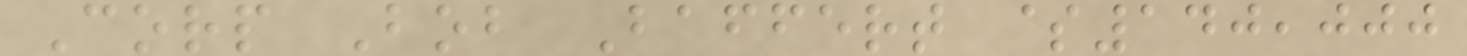Corp Bob Baffert $140,000
